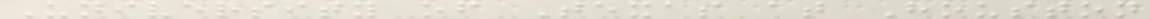University of Texas at Houston
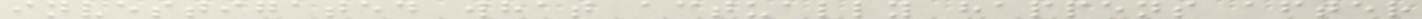investigated what actually happens after
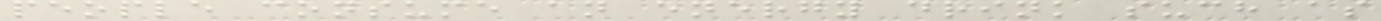people consume an energy drink such as
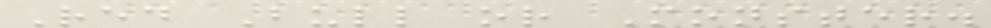Red Bull or Monster.
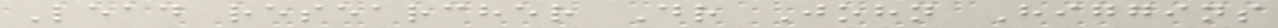Lead researcher Dr John Higgins
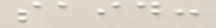said:
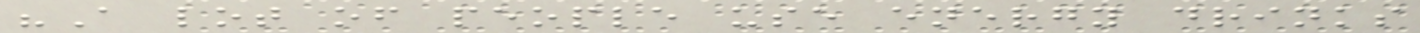"A lot of people use energy drinks
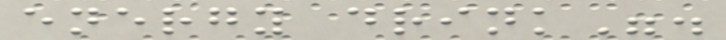energy drink".
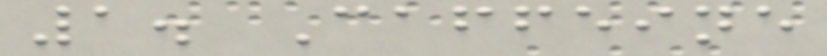1. Caffeine
